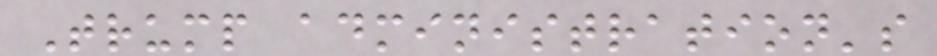Trump administration's
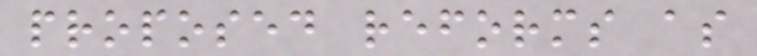proposed reforms as
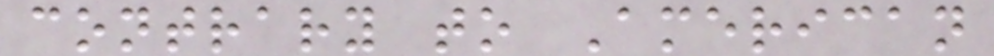contrary to American
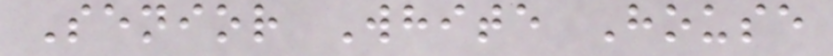Senior White House
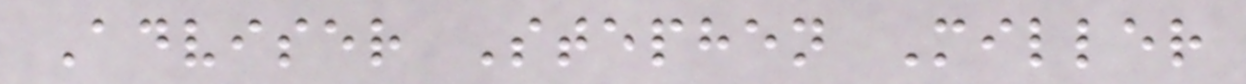Adviser Stephen Miller
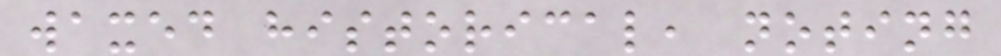waxed historical, noting
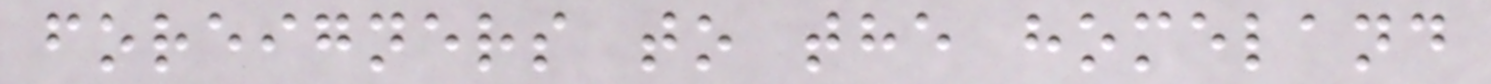foreigners to the homeland
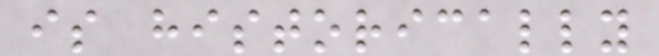is historically
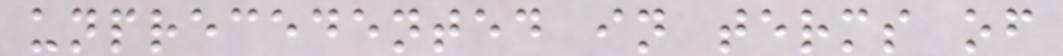unprecedented in terms of
